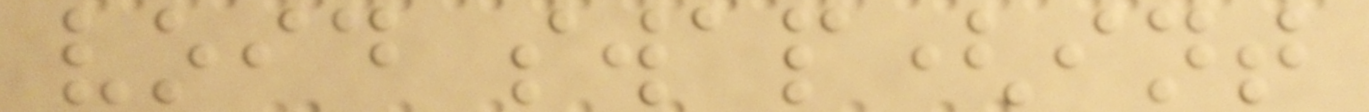void swap(int
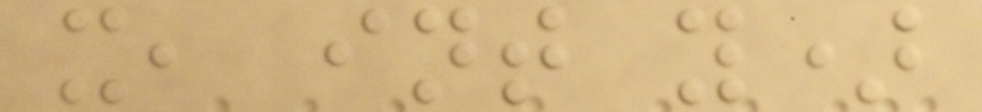x, int y)
